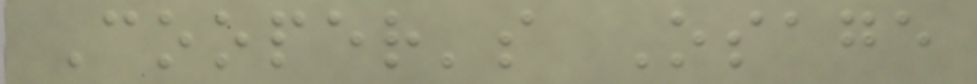Cooper's Osage
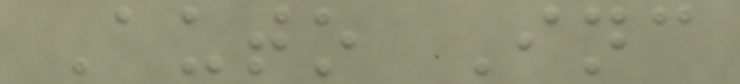Auto Inc
